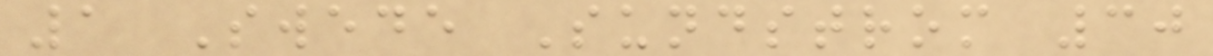1 Swede Sundstrom 30
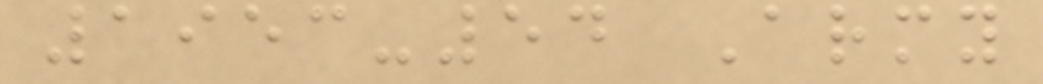1953-54 Army
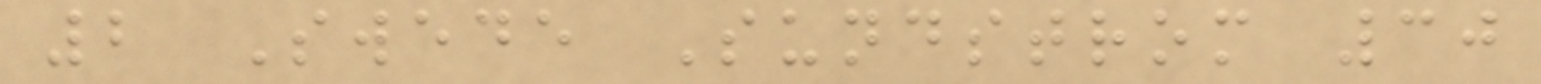2 Swede Sundstrom 30
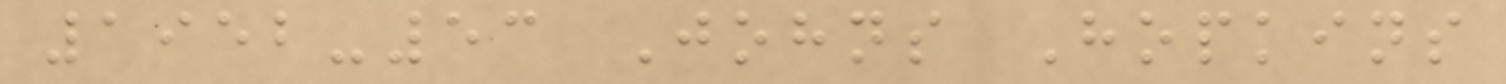1952-53 Johns Hopkins
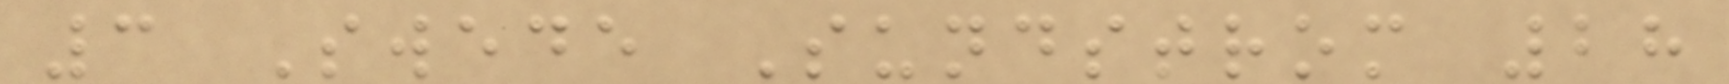3 Swede Sundstrom 28
